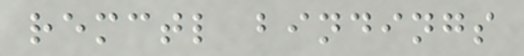remctl bindings
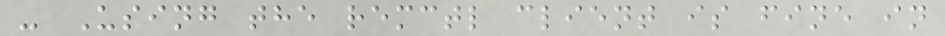- Using the remctl client is fine in
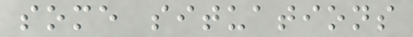some situations
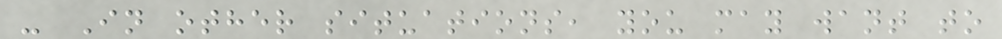- In other situations, you may want to
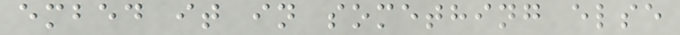embed it in something else
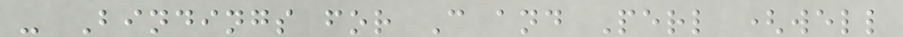- Bindings for C and Perl (well
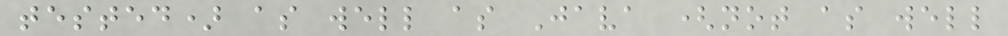tested) as well as Java (not as well
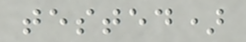tested)
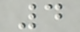4
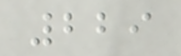229
